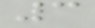3
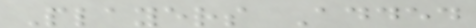Players Added
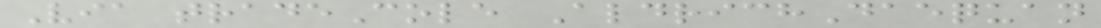Via tradeCole AldrichDaequan
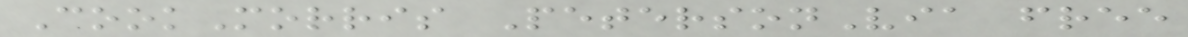CookMorris PetersonVia free
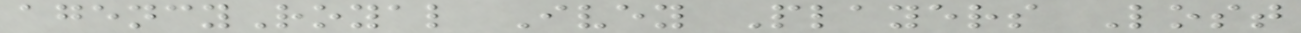agencyRoyal Ivey Players Lost
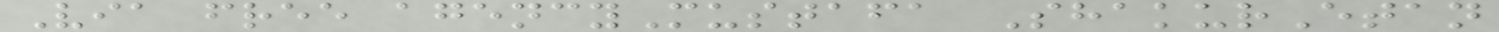Via free agencyMustafa ShakurEtan
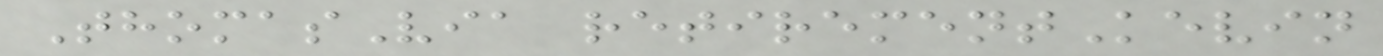ThomasVia retirementKevin
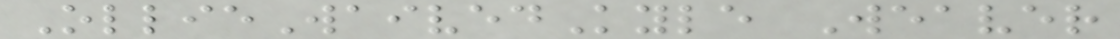OllieWaivedKyle Weaver
